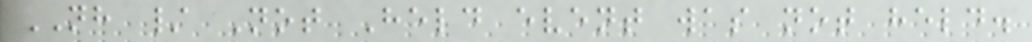NH / Not Held event was not held.
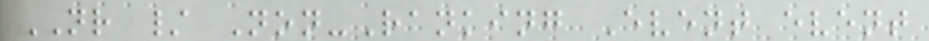NR / Non-Ranking Event event
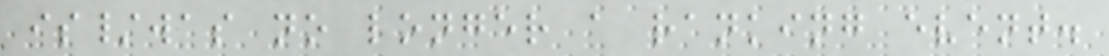is/was no longer a ranking event.
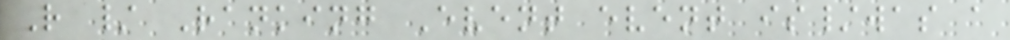R / Ranking Event event is/was a
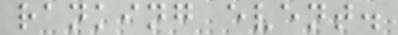ranking event.
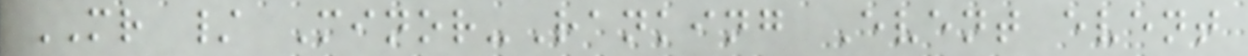MR / Minor-Ranking Event event
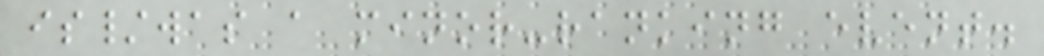is/was a minor-ranking event.
